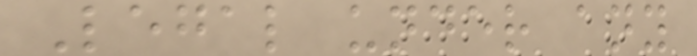Legal under any
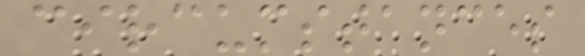circumstances
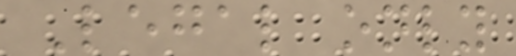Legal only
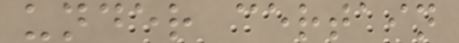under certain
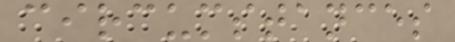circumstances
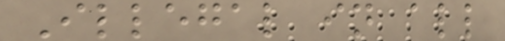Illegal in all
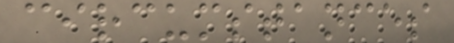circumstances
